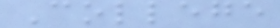College
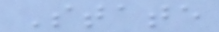State
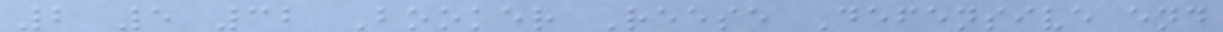2 5 32 Booker Reese Defensive end
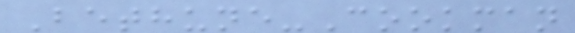Bethune-Cookman
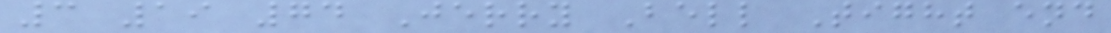3 19 74 Jerry Bell Tight end
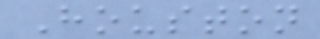Houston
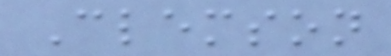Clemson
